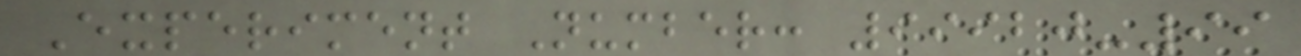Experiment Number: 99920-99
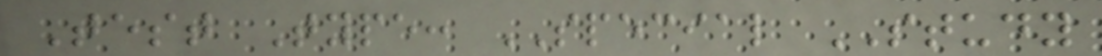Test Type: SPECIAL STUDY
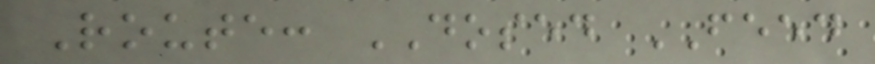Route: DOSED FEED
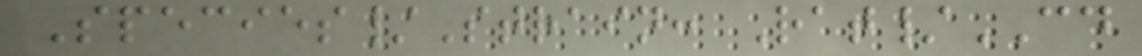Species/Strain: Rat/CD
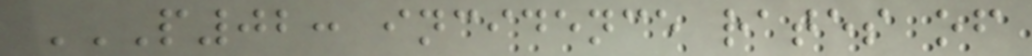P02: INCIDENCE RATES OF
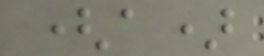(a)
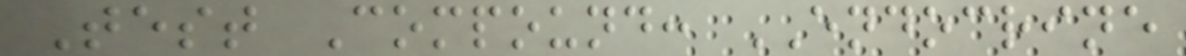Test Compound: ENDOCRINE
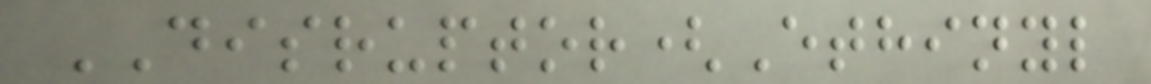DISRUPTOR(Ethinyl
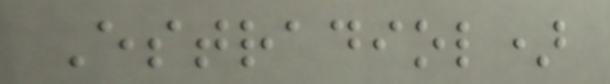Estradiol)
